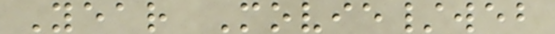Year Movie/web
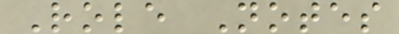Role Notes
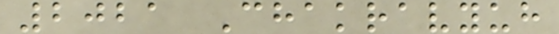2021 Chakravyuh
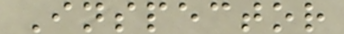Inspector
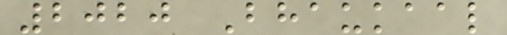2020 Bhaukaal
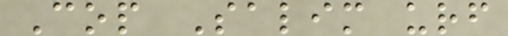Cop Salim urf
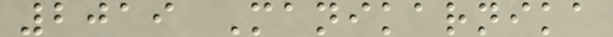2019 Manikarnika
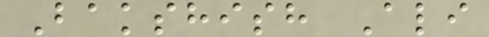Bakshish Ali
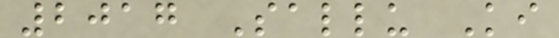2017 Sallu Ki
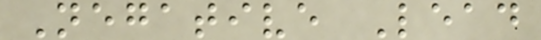Negative Lead
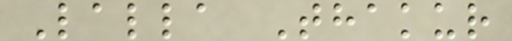Lalla Thakur
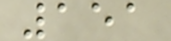151
